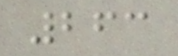263
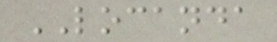LOCANDA
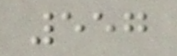557
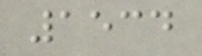1534
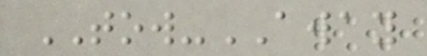TOW-AWAY
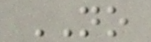NO
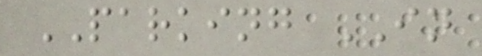PARKING IN
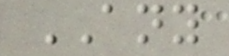ANY
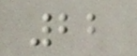22
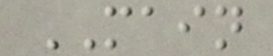MAIN
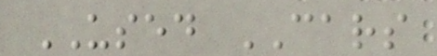USED CARS
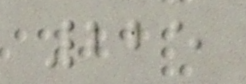225
